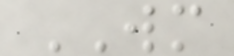WM
